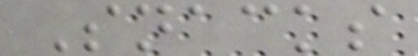Snacks
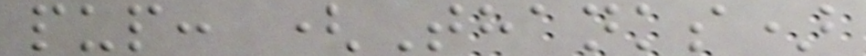pup: (Thanks)
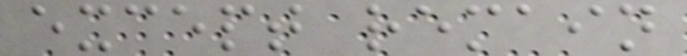except remain
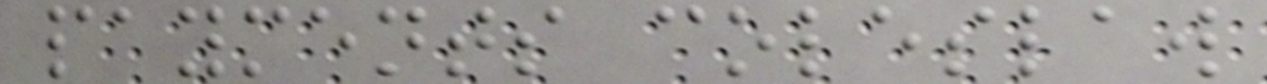payments coleslaw
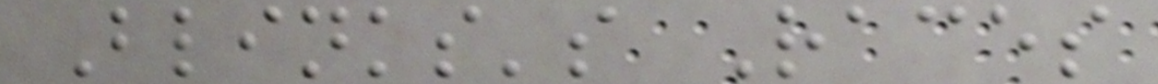Blinks's Races
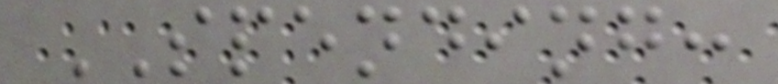SPENDING:
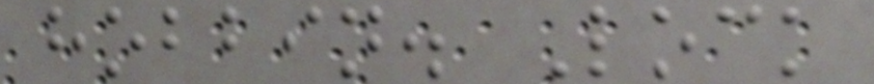hobbin. Lock
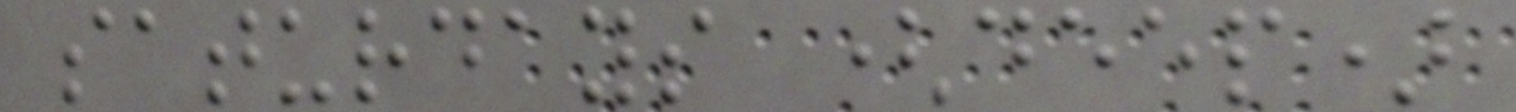saturdays (deep)
